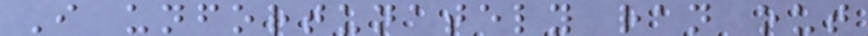I unfortunately ran out
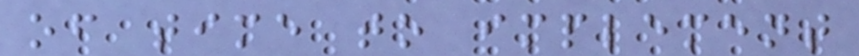of time to implement
